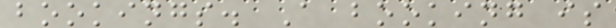bookings. A booking is
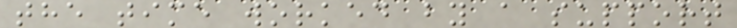the time worked by a support
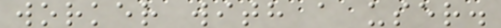worker with a user.
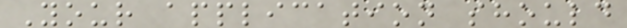Your application should
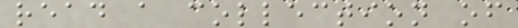read a collection of
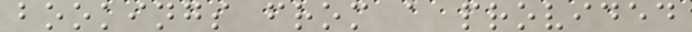bookings from a provided
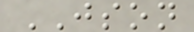JSON
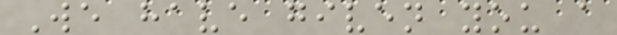We have given you a
